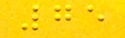75
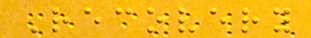Recovery
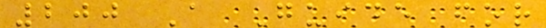200 A Guide for
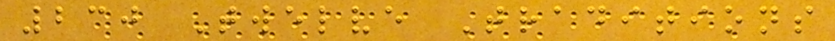230 Twelve Traditions
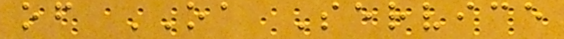of OA Service
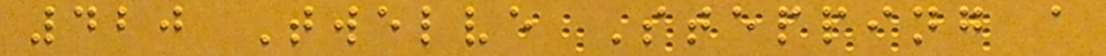420 Twelve Stepping a
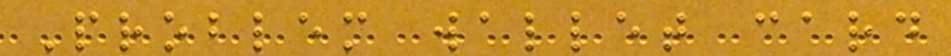Problem wallet card
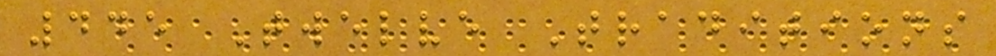445 Twelve Traditions
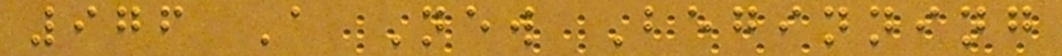976 A New Beginning
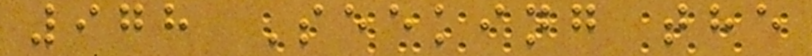978 Seeking the
